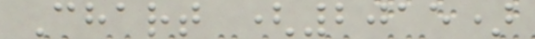Chart (2015)
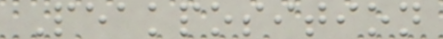Peakposition
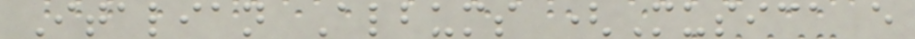Italian Albums (Musica e
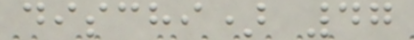dischi) 47
